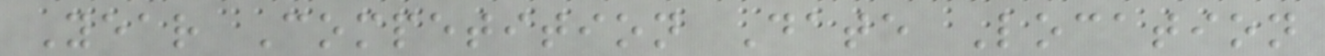Year Competition Date Location
